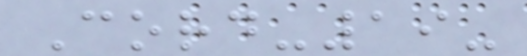Cord-19-
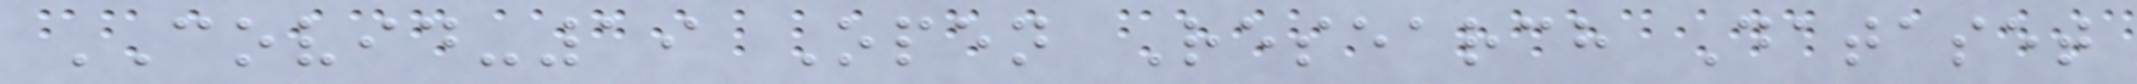COVID-19 Open Research Dataset
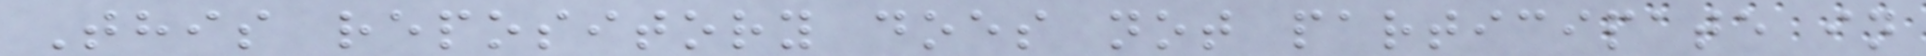This repository does not participate in
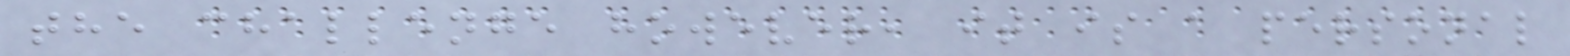the challenge however, it is a personal
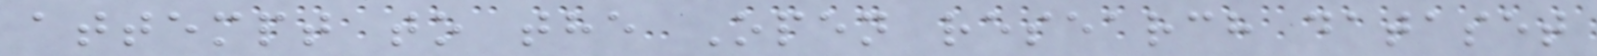attempt to the Open research dataset
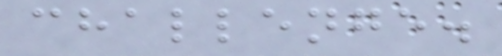challenge.
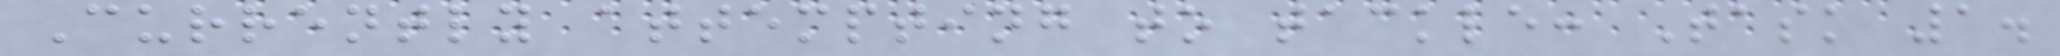Currently attempting to tackle: Task 1.
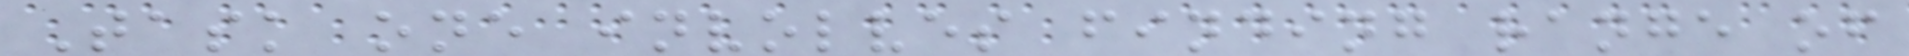Task one involves finding range of
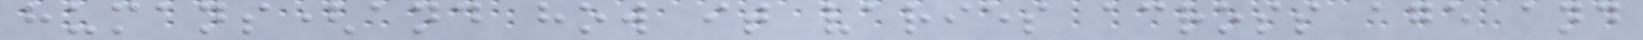humans(and how it varies across age and
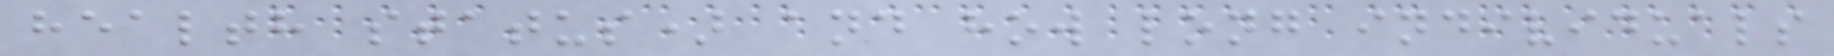health status) and how long individuals
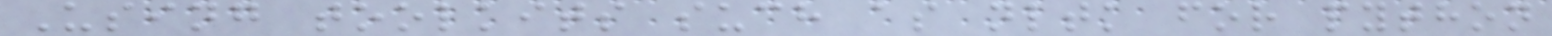Using toolkits such as nltk for python
